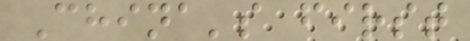China's first
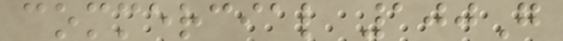commercial 100G
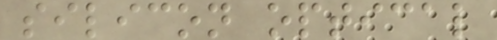silicon optical
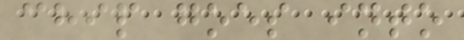chip goes into
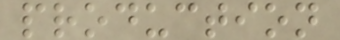production
